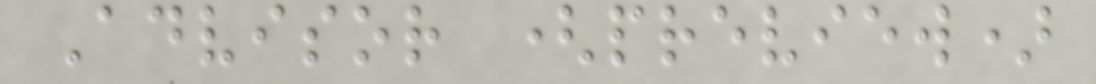Advisor (preview)
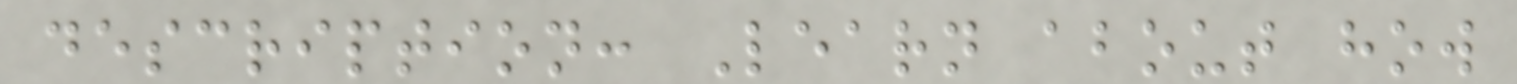description: Learn about how
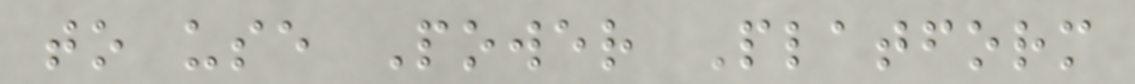to use Power Platform
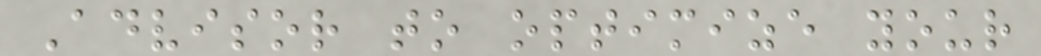Advisor to optimize your
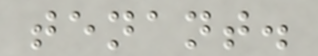tenant.
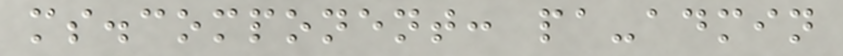ms.component: pa-admin
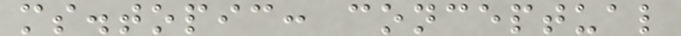ms.topic: conceptual
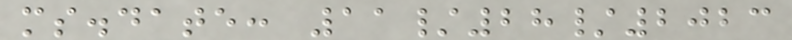ms.date: 11/28/2023
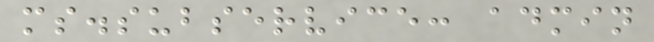ms.subservice: admin
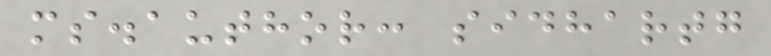ms.author: sidhartg
